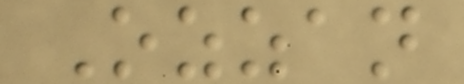Ozzan
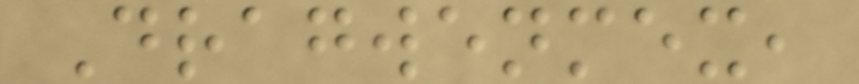Dragwenmex,
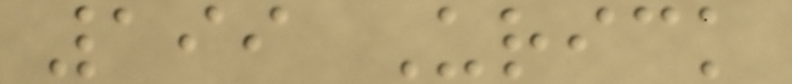199 Urick
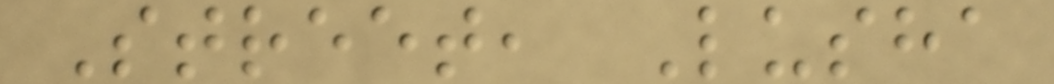Street, Lusha
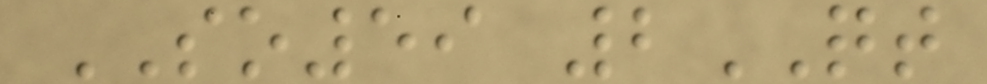SO59 2QT
